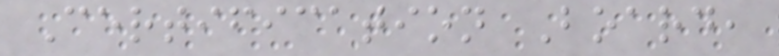Certification Board,
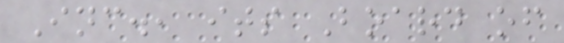Inc., its Board of
